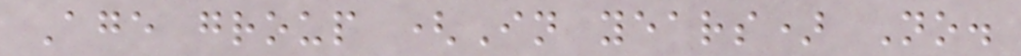Age group (In years) No.
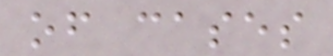of cases
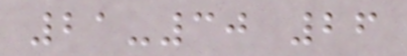21-30 26
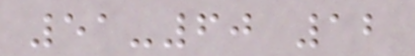51-60 12
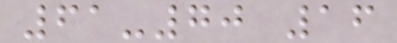61-70 16
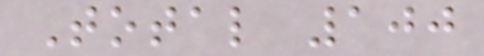Total 100
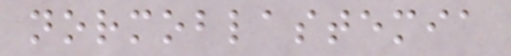normoblastemia
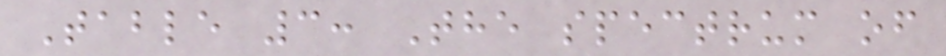Table 3: The spectrum of
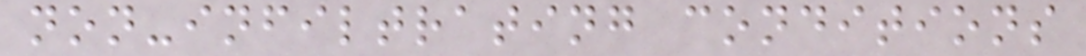non-infiltrating conditions
